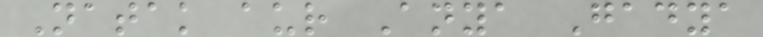Natak aur Anya Gadya
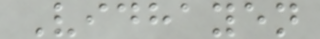Vidhayen
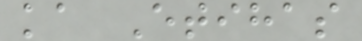ka Etihas
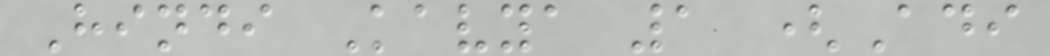Hindi Kavya 1 (Adi
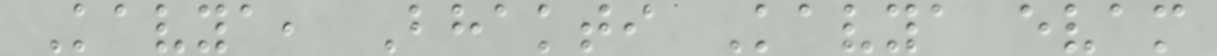Kavya, Bhakti Kavya evam
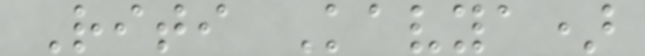Riti Kavya)
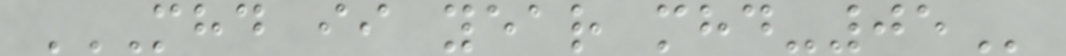MHD II YEAR MHD-05
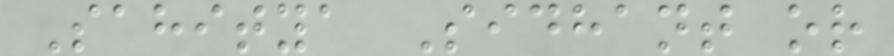Sahitya Sidhant or
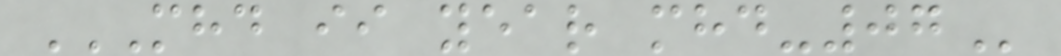MHD II YEAR MHD-07
